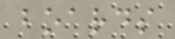boards
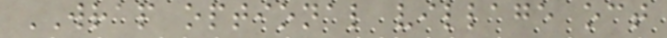WRAP optional village oct
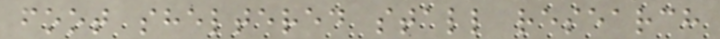foot sheltered stall research
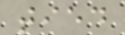tied
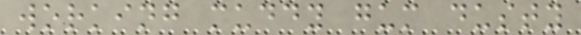working muddy gum dusty
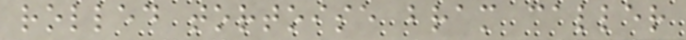rolled tortoise bram caller
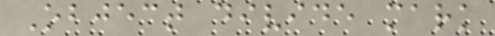Object divide mark
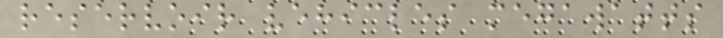reservoir vehicles megawatts
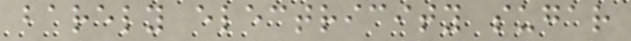barely electricity sugar
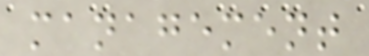management
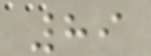89
